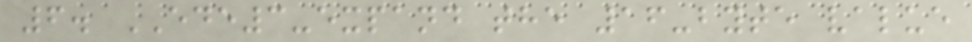6. EDE3-expand the 16-byte value
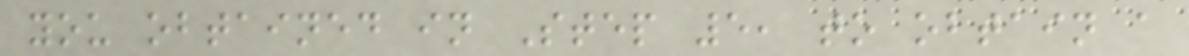you obtained in Step 5, to obtain a
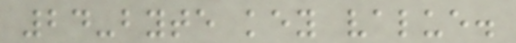24-byte key value.
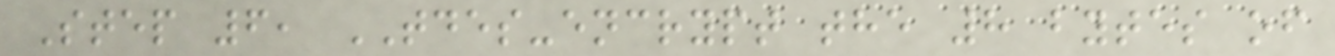Step 6, TDES-encrypt the 8 bytes of
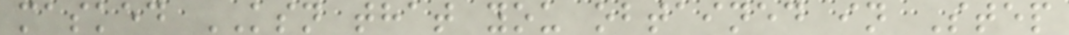masked KSN that you obtained in Step
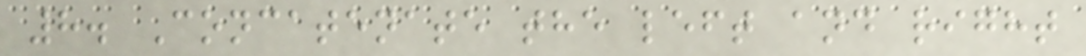8. Concatenate the left and right
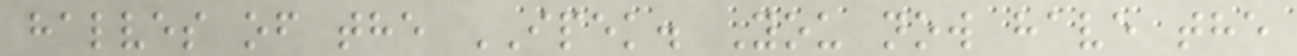halves of the IPEK. You now have the
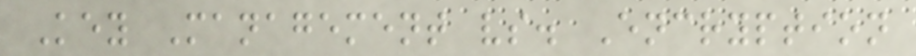Key Management vs. Encryption
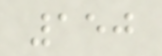150
